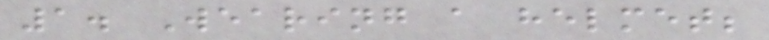1. Wearing a helmet;
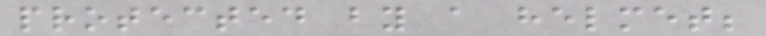protected by a helmet;
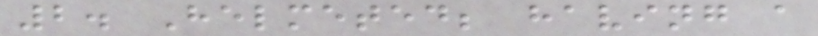2. Helmeted; having a
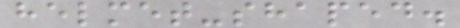helmet-shaped.
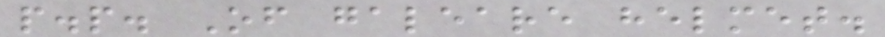p.p. Of galeare helmet.
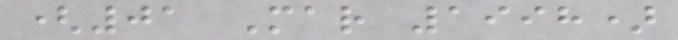(01 Mar 1998)
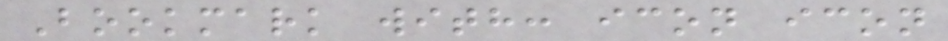Bookmark with: icon icon
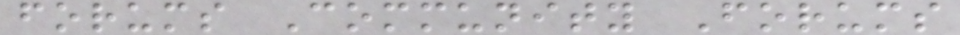forums Community Forums
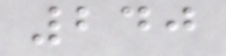240
